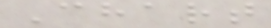Chart
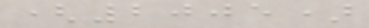(2005)
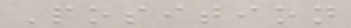Position
